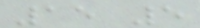15 5
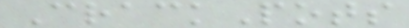CrackPots
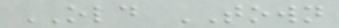OLD TOWN
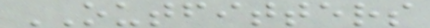OUTFITTERS
